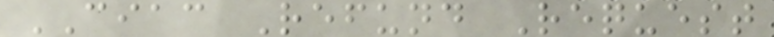CIAC Refund Request
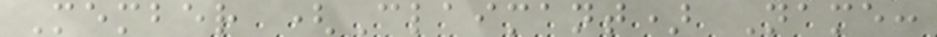Member (Claimant) Name:
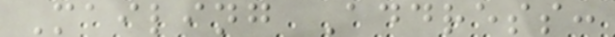Mailing Address:
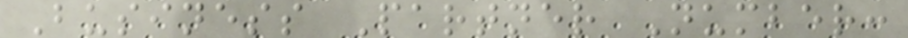Business Partner Number:
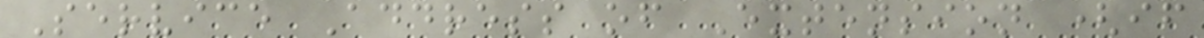Service Address of Extension (if
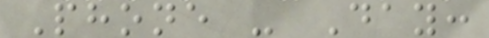Phone - Day:
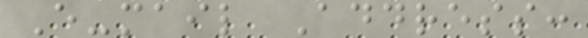E-mail Address:
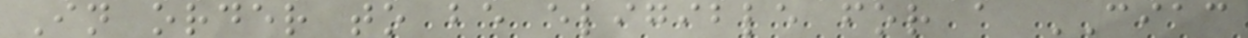In order to be eligible for a CIAC
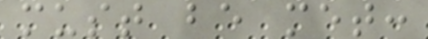must be met:
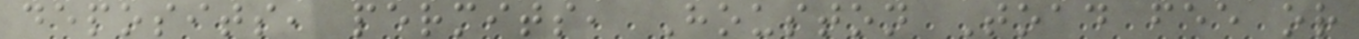deposits, permits, Houston Toad fee or
